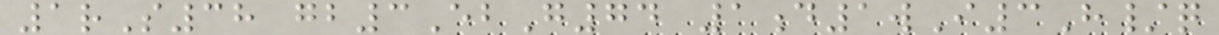1rS38 gb3EbG74 1d1wI3H/q
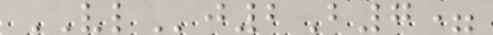VLj2B7=
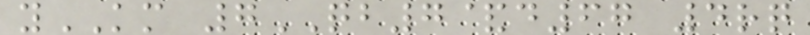yKM 7QB7&d67 4rq
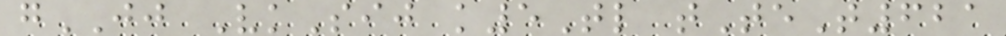gJJ VkSij k5Tl tTeT621
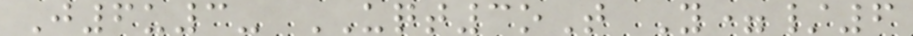J6u3- UQT3oT Y=/6
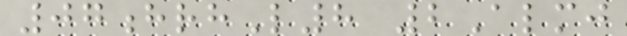07hrhL8 2Almj
